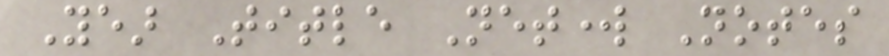Year Title Network Notes
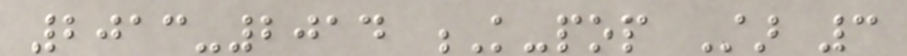2013-2014 K-pop Star 3
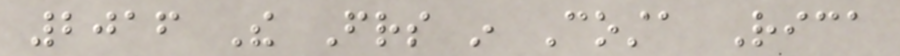2016 The Friends in Costa Rica
